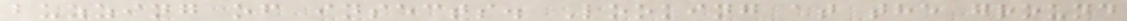buzzing of insects. Looking at the ground
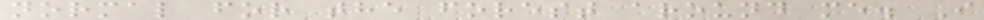normal for the forest around me. I
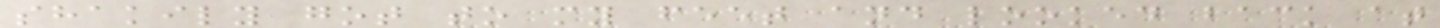shakily got to my feet and looked back at
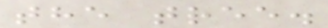the tree.
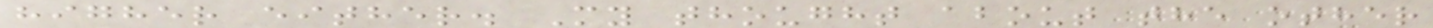higher either. My thought about the other
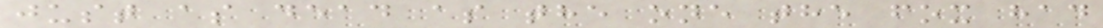just as dead as the one the fox had
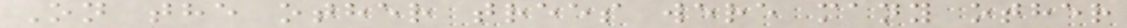On the other trees were many other
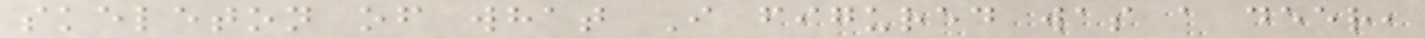skeleton of what I figured was a deer,
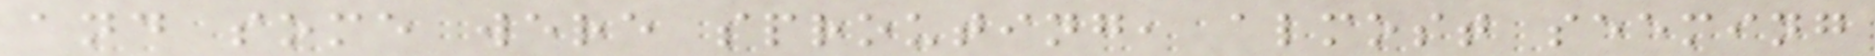and some were sprouting, almost seeming
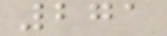271
